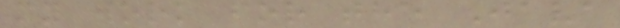my work for the Java
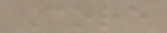Core
